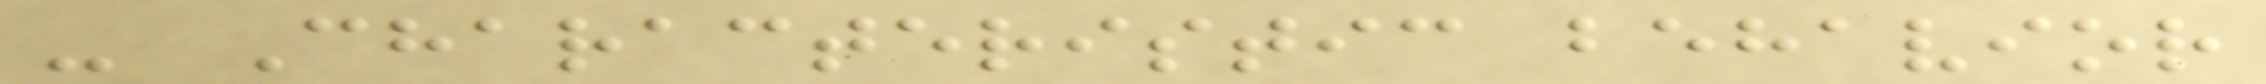- Characteristic behavior
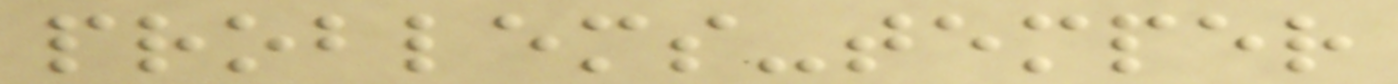problems-temper
